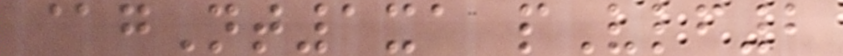@gNt1xa pVlf2
